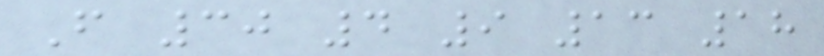F 30 4 9 13 18
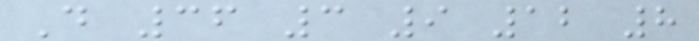D 36 3 9 12 8
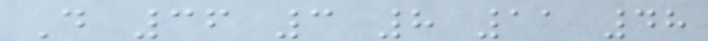D 36 3 8 11 48
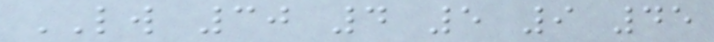LW 30 4 5 9 45
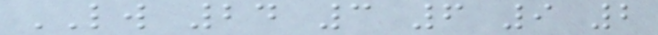LW 24 3 6 9 2
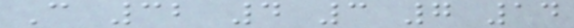C 32 4 3 7 14
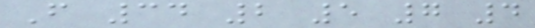F 34 2 5 7 4
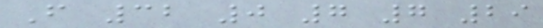F 32 0 7 7 29
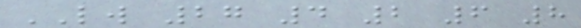LW 27 4 2 6 8
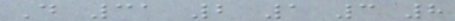D 31 2 1 3 8
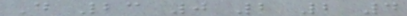D 23 0 2 2 4
